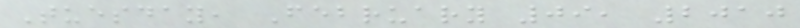Tuesday, February 09, 2010
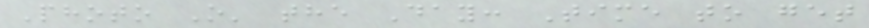Photo O' the Day: Time to get
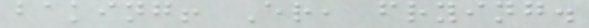baking! Er, frying.
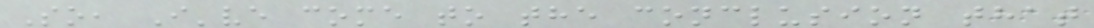So, I've come to the conclusion that
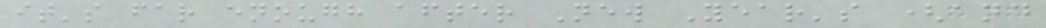it's far enough after New Year's (and
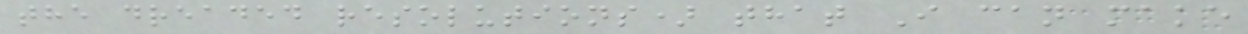the dreaded resolutions) that I can make
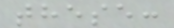these:
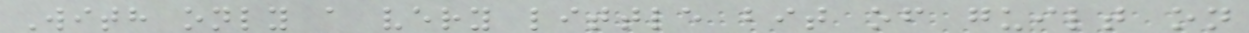With only a very little bit of guilt on
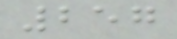257
